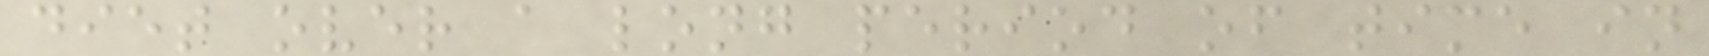diet over a long period of time in
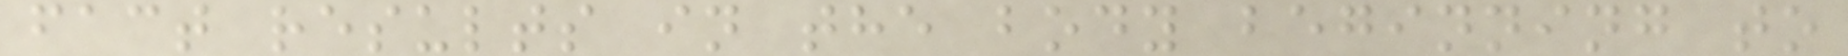fact results in the body beginning to
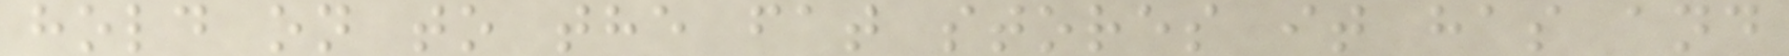hold on to the fat stores it has and
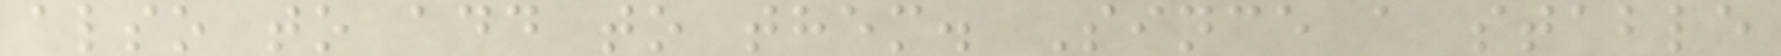also to add to them. Since a stable
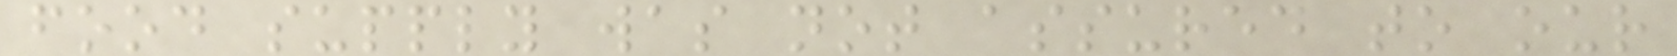food supply was not assured to our
